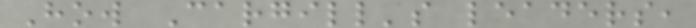How Cargill's leaders,
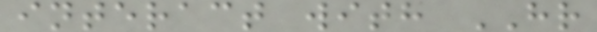interact with HR
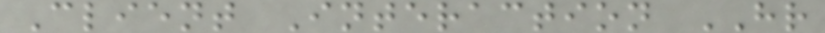Client Interaction HR
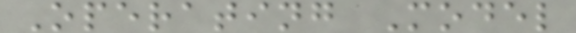Operating Model
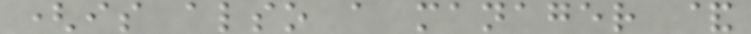(is also a manager &
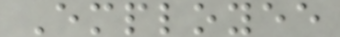Employee
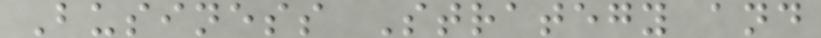Business Strategy and
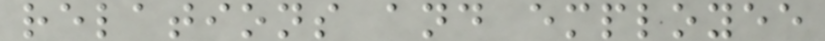relations and employee
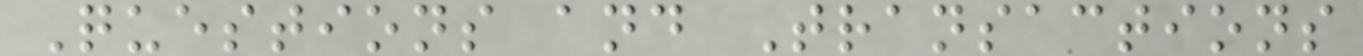Questions and Transactions
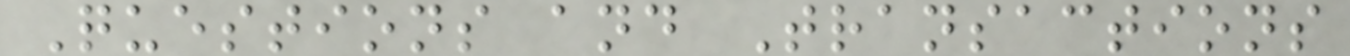Questions and Transactions
